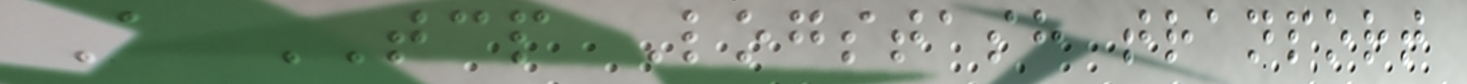A TCP Logstash tranport
